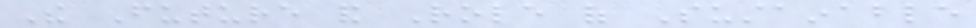The Future and Role of Sustainable
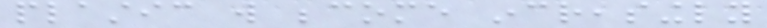plastic will become increasingly
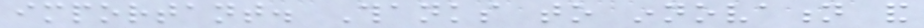important. Thanks to innovation and
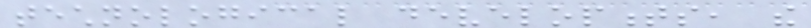technological developments, the
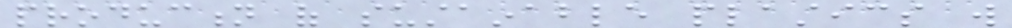production of sustainable plastics will
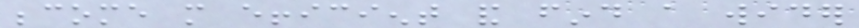become more efficient and find a wider
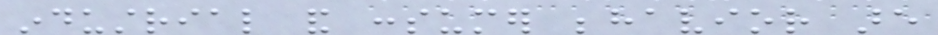industrial and consumer behavior are
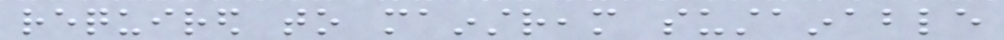required to mainstream sustainable
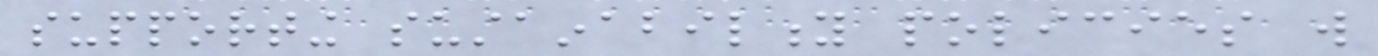supporting sustainability policies will
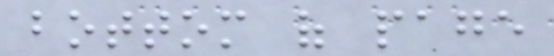bottom of page
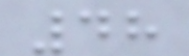48
